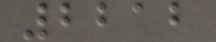2212
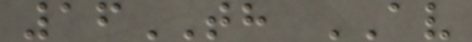16TH AV
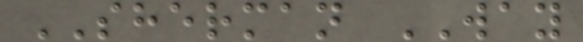SHERMAN WAY
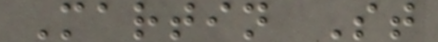Martin St
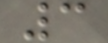3
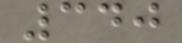340
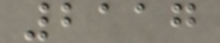2117
